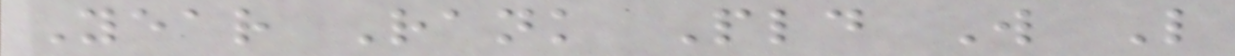Year Rank Pld W L
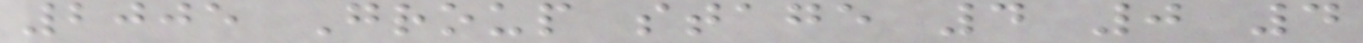2005 Group stage 4 0 4
